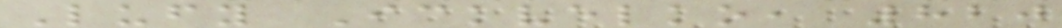Lufy Ickvelko, 820
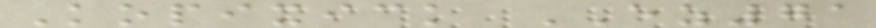Kopixick EZ71
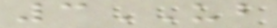3UB
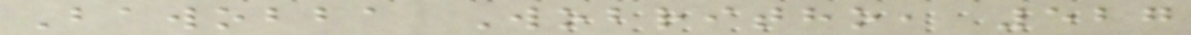Bawobba Wobritho, 527
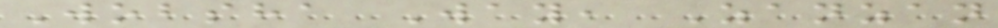Wobsha Way, Zanzan
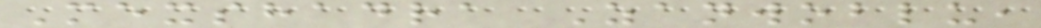Mexshadra Zanwoblu,
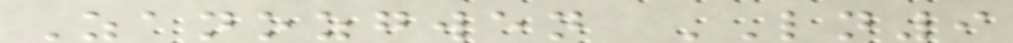Zanozgwen LN9
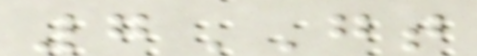7GT
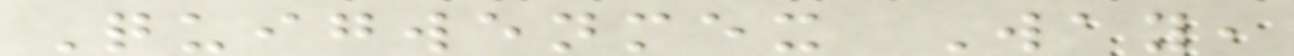Quigwenmex Way,
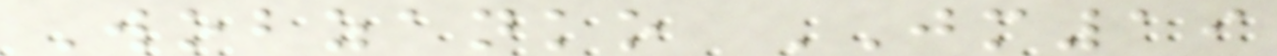Wobzanko JM19
